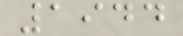1944
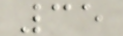35
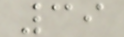39
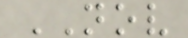NOV
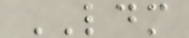LDM
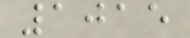1015
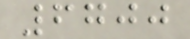6700
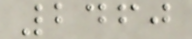2460
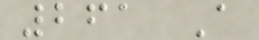261 A
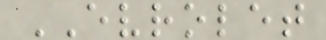EVROLET
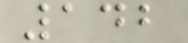142
